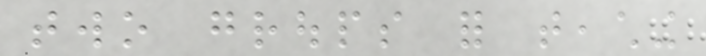two groups for teaching
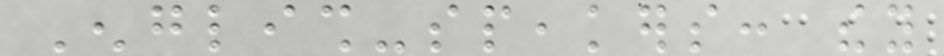English-speakers: they
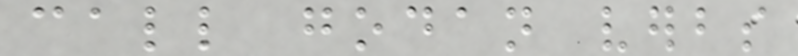call godan verbs
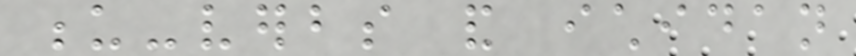u-verbs and ichidan
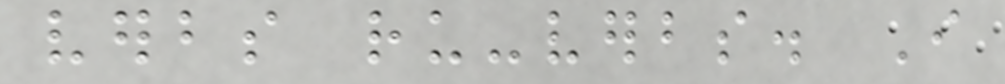verbs ru-verbs. I
